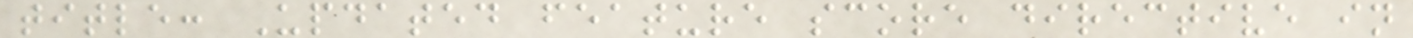title: Updated feature score directive in
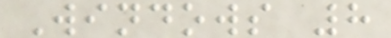Windows 8
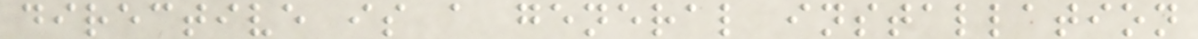directive is a general installation
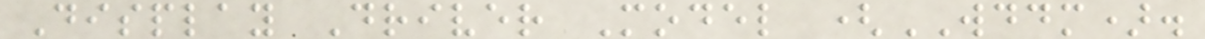Display Driver Model (WDDM).
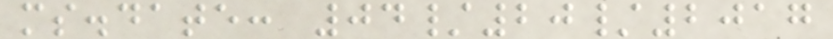ms.date: 04/20/2017
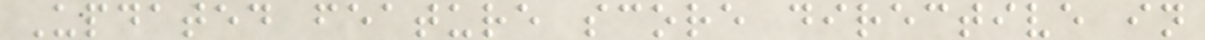Updated feature score directive in
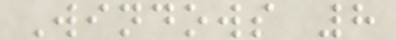Windows 8
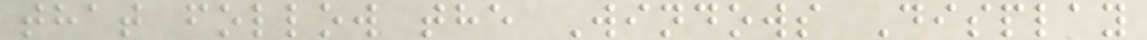that follow the Windows Display
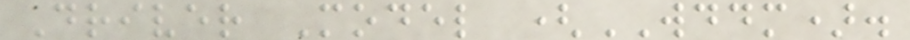Driver Model (WDDM).
